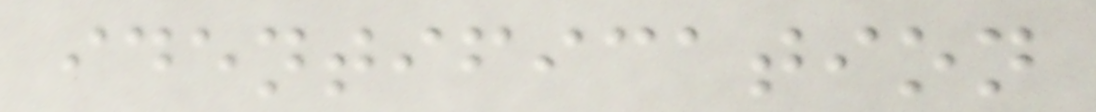identification
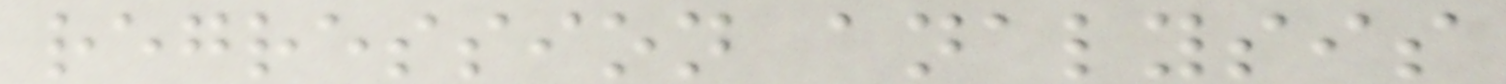regression analysis
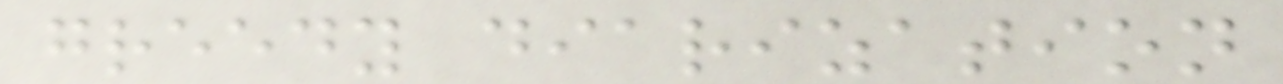greedy diarization
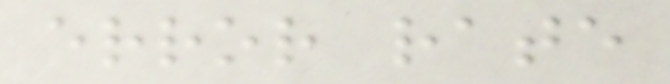error rate
